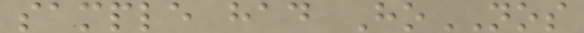sample had HoNOS
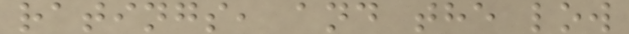ratings, and the low
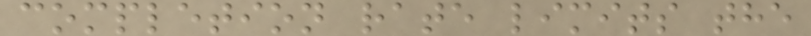completion rate limits the
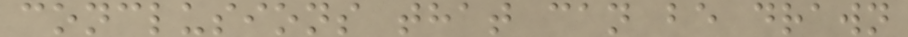conclusions that can be drawn
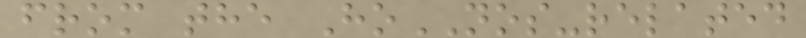from the HoNOS-related
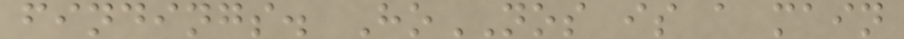findings. HoNOS is a main
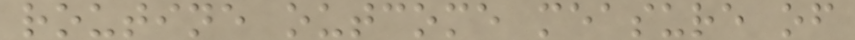routine outcome measure of
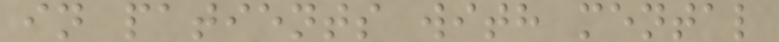in patients with mental
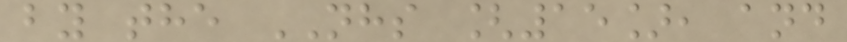by the NHS [15], and
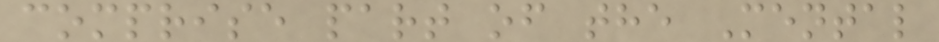comprise part of the Mental
